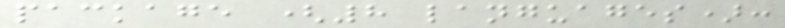package (8 languages):
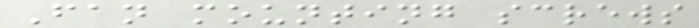Fan mounting screws
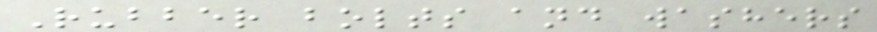Rubber bolts and washers
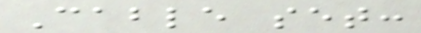Cable set:
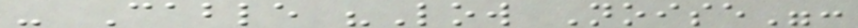- Cable "Low Noise":
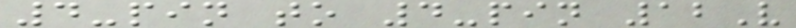4-pin to 4-pin 12V
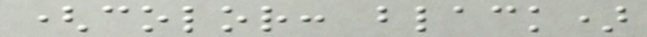(color: black)
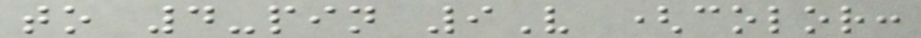to 4-pin 9V (color:
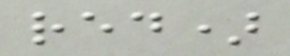red)
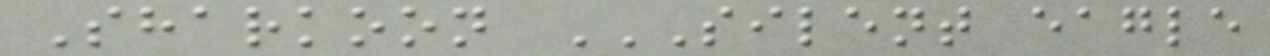Sharkoon SILENT EAGLE
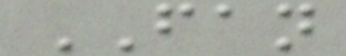FAN
